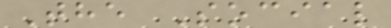The Social
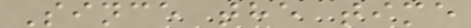Since the time
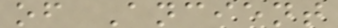of Ancient
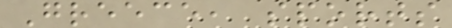Greece, sports
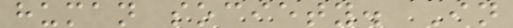human society. In
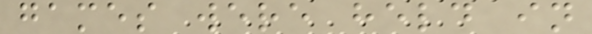games were held in
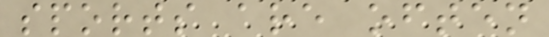sports are often
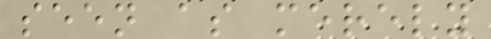seen as merely
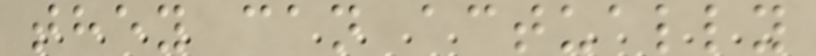they can actually
